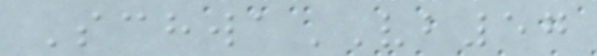SchwaVB57
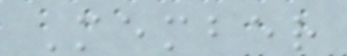Member
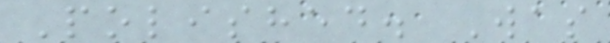Polished. Was
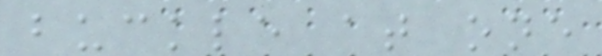buckle at one
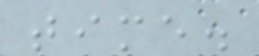time.
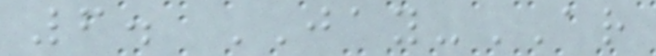6. JAY-AR
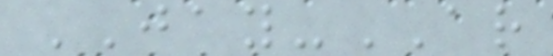JAY-AR
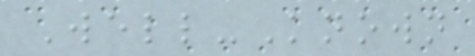Well-Known
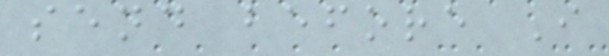send before I
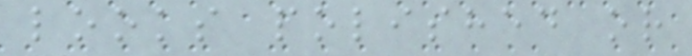looks polished or
